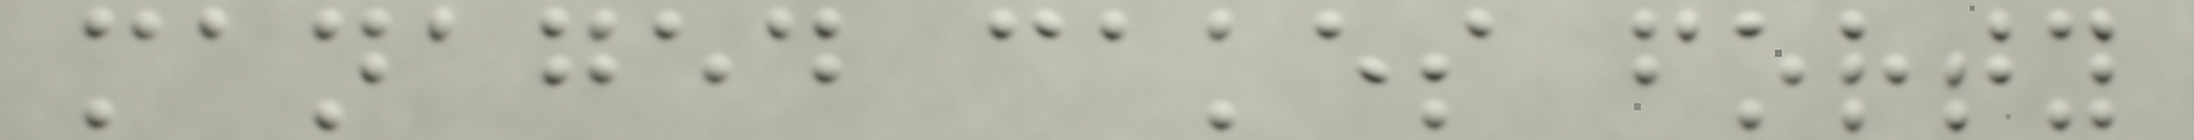managed cakes forty
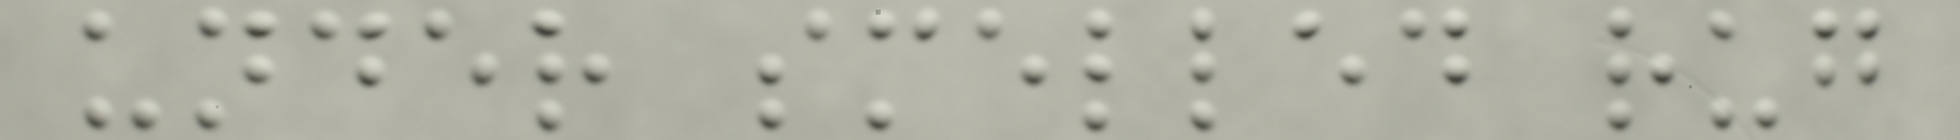under smelled rug
